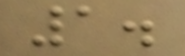1.
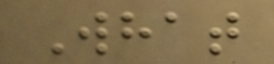What
